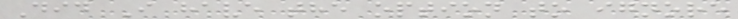Did I have the option to ignore
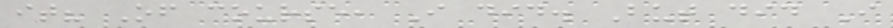it? Of course, I did. But did I
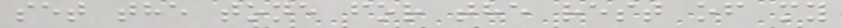set the tone for the rest of my
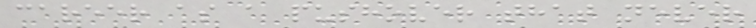career as a pushover that never
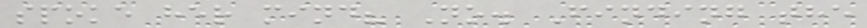spoke her mind? No. Finding the
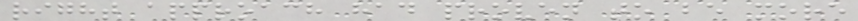right approach had proven to be more
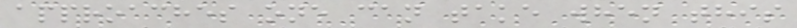approaches one can take when this
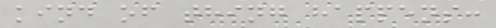kind of thing happens:
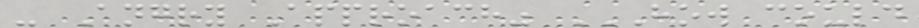- Angry Approach" HOW COULD
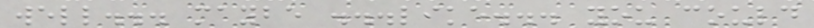well... maybe ...like... you could
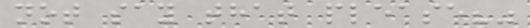not say that please?"
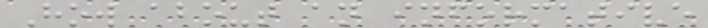How about an informative
